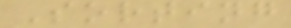Sorting
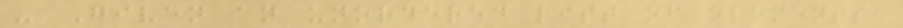- Given an unordered list of elements,
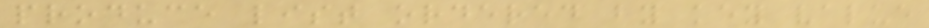produce list ordered by key value
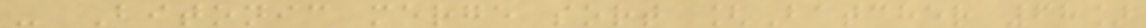- Bitonic merge sort [Batcher 68]
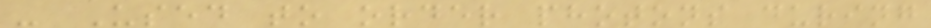- Used to order photons during
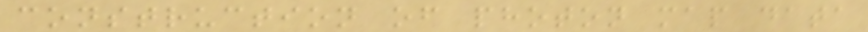construction of photon map data
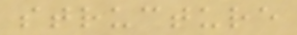structure
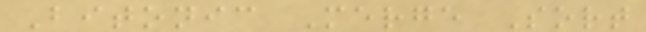Bitonic Merge Sort
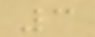3
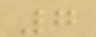7
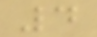4
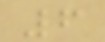6
